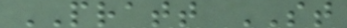PRATT ST
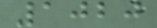1020
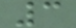3
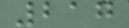217
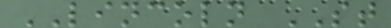LINCOLN ST
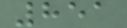851
